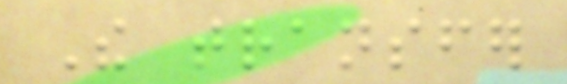The transfer
